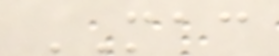MAC
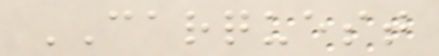CARQUEST
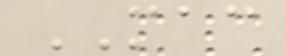MAC
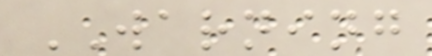WARNING
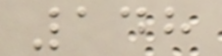148
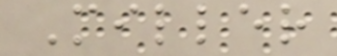Miller
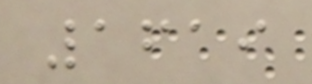1619
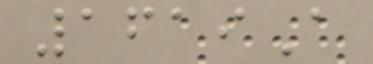1619A
